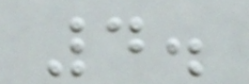4.
